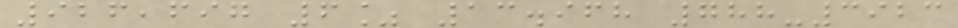926,697 6% 13.968 788-3923
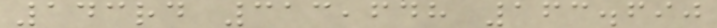143rd 313,648 163.690
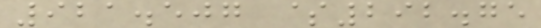921.507 $292.75
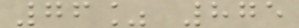76% 875
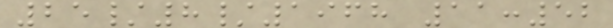25/8/1968 11:52
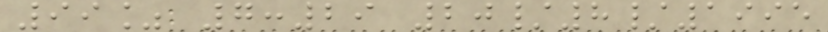99% 7:29 20/8/1995
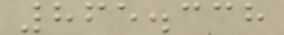865.338
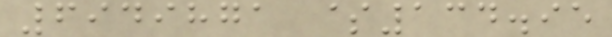6949871 $134.95
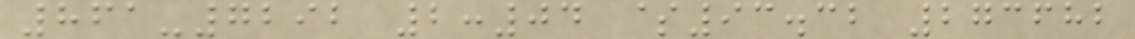861-7292 2:04 $93.32 273682
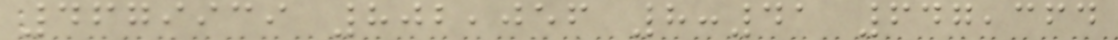4679939 802,056 8:41 647,364
